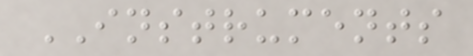INSTRUMENTS
